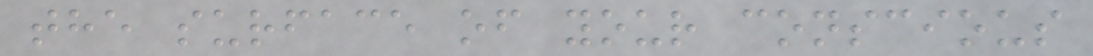the surface of your conscious
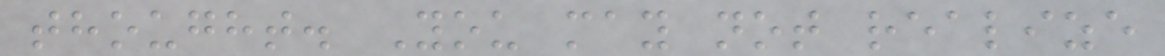thought. You may not realize
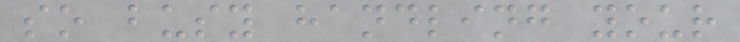so busy handling your
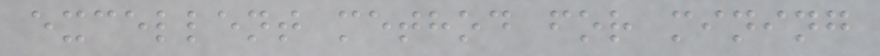excellent method for mining
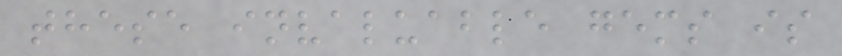these invaluable gems is
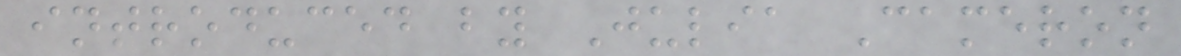introduced by Julia Cameron
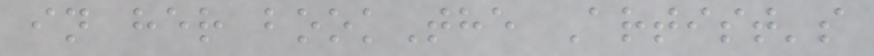in her bookThe Artist's
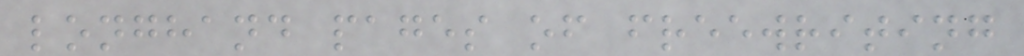longhand pages of freewriting
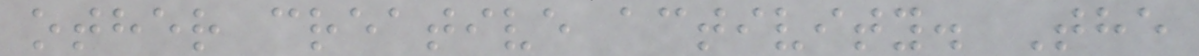other creative activity. The
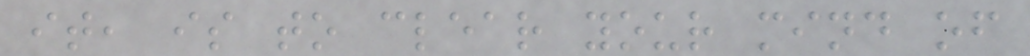it, is to clear your mind of
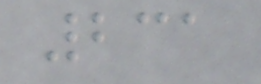231
